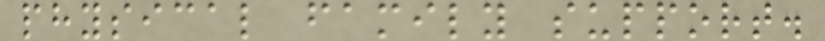physical family support.
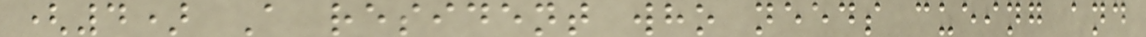(4) A resident who needs cueing and
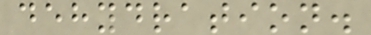dehydration.
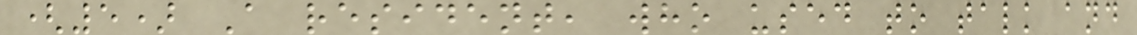(5) A resident, who used to talk and
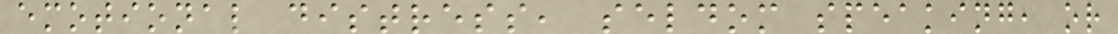emotional distress, seldom speaking, or
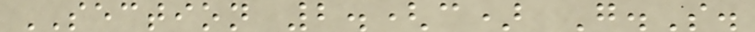SECTION 2.(c) G.S.
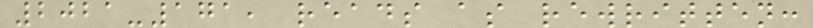2021-171, reads as rewritten:
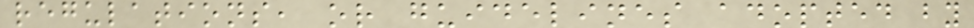regulations, or guidelines adopted by
